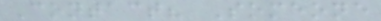Contact? Someone
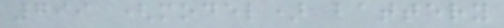799 (model) battery
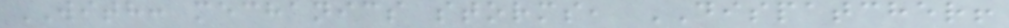WITH: mechanics storms, DISPATCHER!
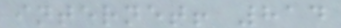internet! 814
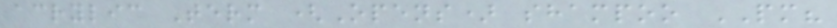acrylic Term (Opens) shampoo PM?
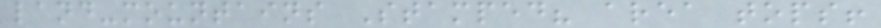land-mountains Stamped? area tops!
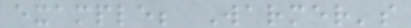example; Warmer's
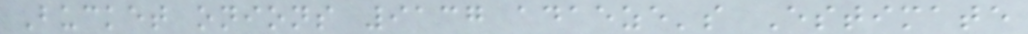Bucket onions 9137 adaeze's Estimate
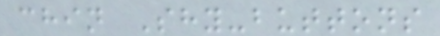chin Shy-buttons
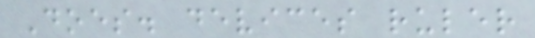Does. devices ruler
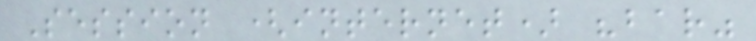Session (internet) "bar"
